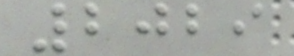2029
